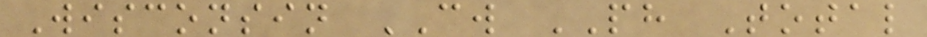Wisconsin CW PH Total
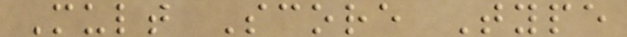Mult Score Type
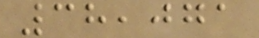38,071
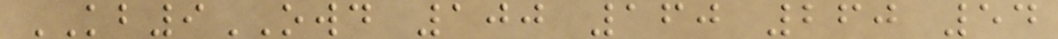KB9OWD 100 160 260 54
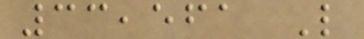33,561 L
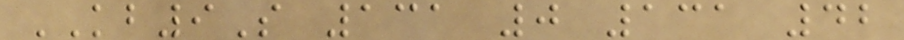KB9S 131 0 131 42
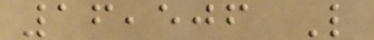16,506 L
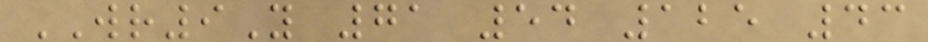WR9Y 71 54 125 43
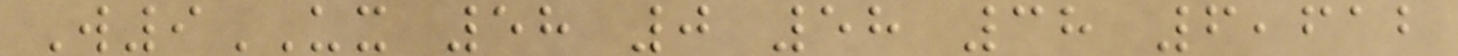W9UX 58 0 58 38 6,612
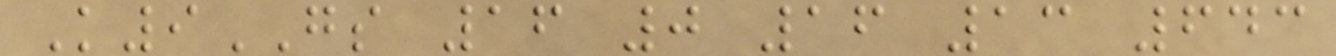K9GS 16 0 16 13 643
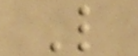L
